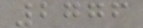2776
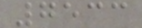7533
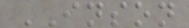INSON
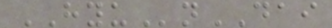HYUnDAI
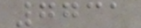7731
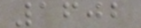1602
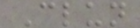Clun
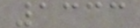1333
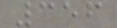356
